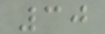30
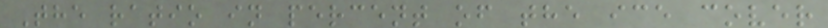The ratio in percent of the ice cover
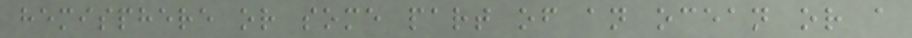hemisphere or some part of an ocean or a
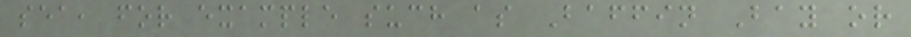sea, for example such as Baffin Bay or
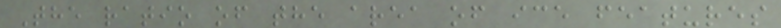The ratio of the area of ice features
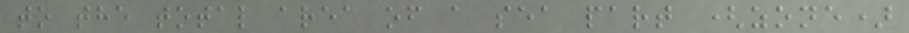to the total area of a sea part (zone)
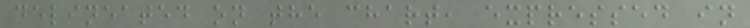delineated on the chart, expressed in
